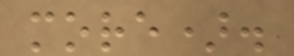more).
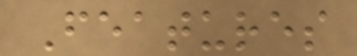Features
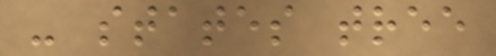- states tree
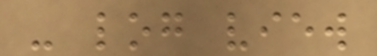- log view
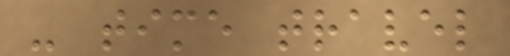- time travel
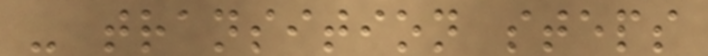- transition steps
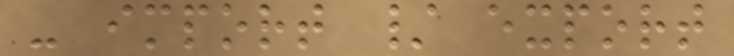- import / export
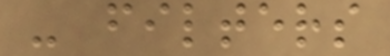- filters
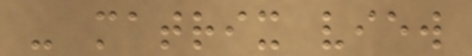- matrix view
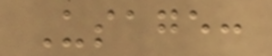Usage:
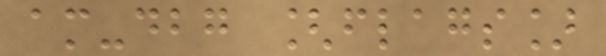am-dbg [flags]
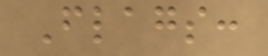Flags:
